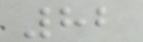82
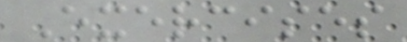Exercises
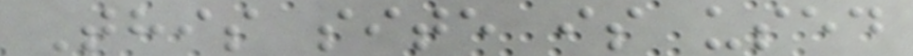This site is used
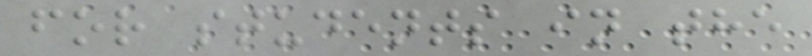for students in the
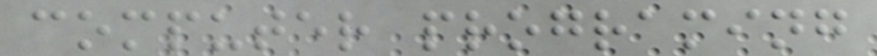computer programing
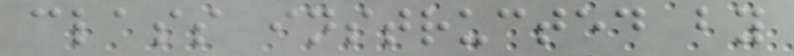class instructed by
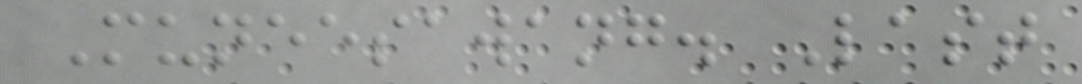Muneesawang. Last
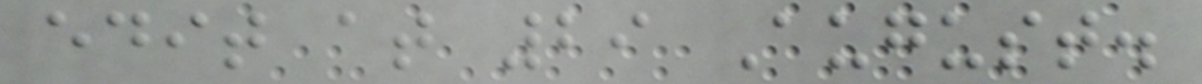edit at 29 August.
